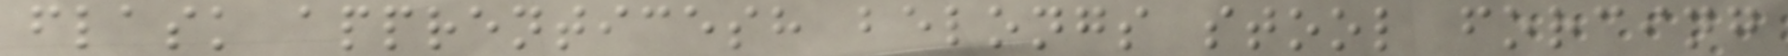flask apprenticesh belongs stool forcing
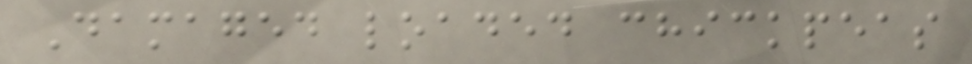Damaged loaded chickpeas
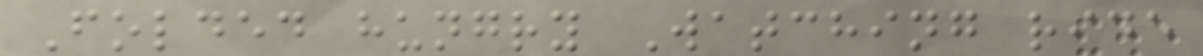Folded hungry Watching ride
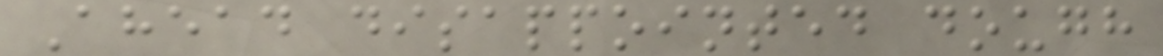Ahead disappointed dough
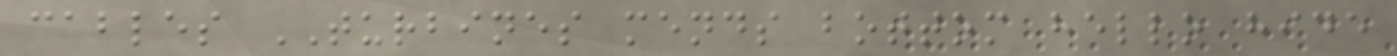cables TURBINES mends bottom hello hide
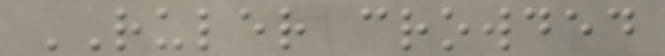RULER crowded
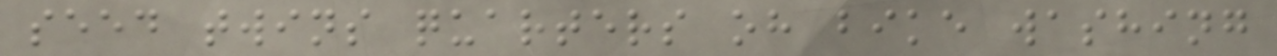seed twins quarters oh bike washing
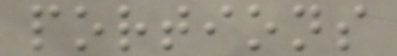portions
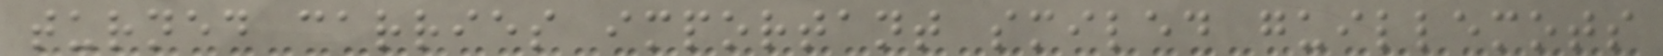turned carries important smiled guillemots
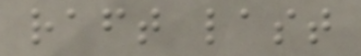raft last
